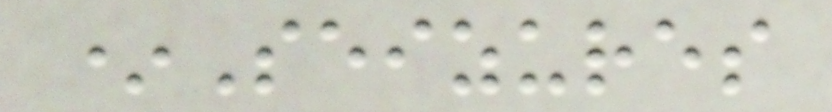*Seizures
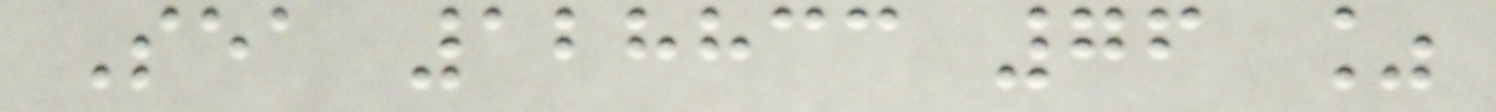Sea 128833 76 %
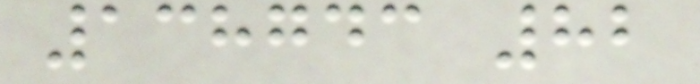138743 82
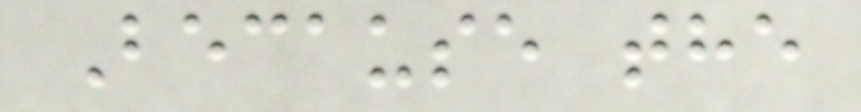Because the
